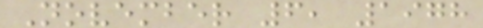November 6, 1978
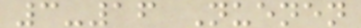3-16 Nuenen
